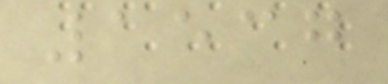1537
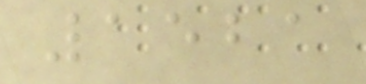1521
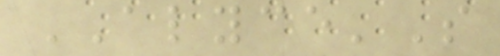ALYCE'S
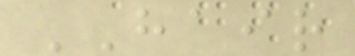HAIR
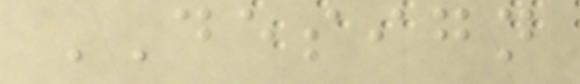DESIGN
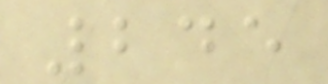245
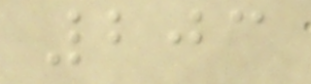203
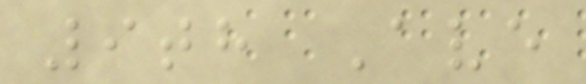9th Ave
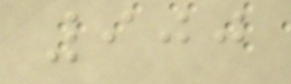900
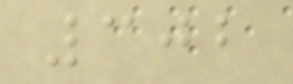302
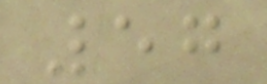57
